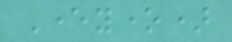Everyone)
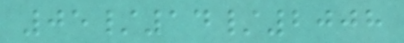05/14/2008
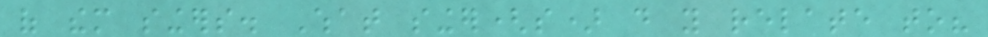of them singers. What singer(s) do you relate to?
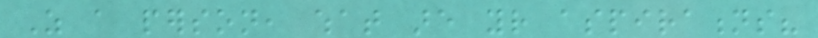As a person, what are your aspirations?
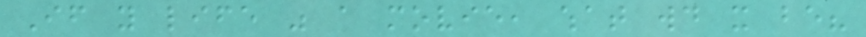If you life was a movie, what would it be?
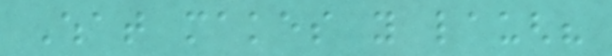What makes you laugh?
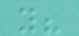you?
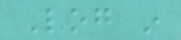Log in
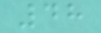48
